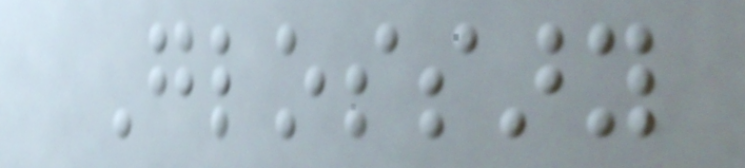Glossary
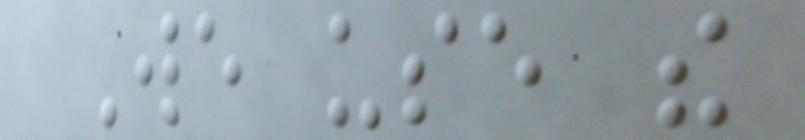We use the
